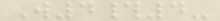W4#4-
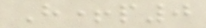H+p0
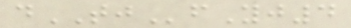dTJfYj4
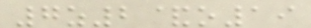7z2&o19
